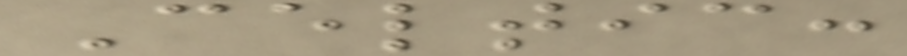Celtic:
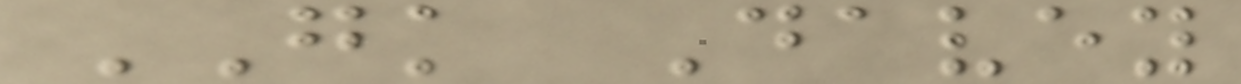GK Davey
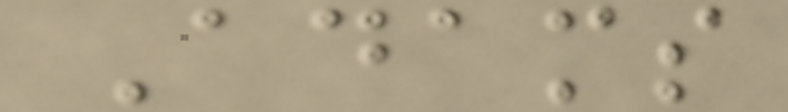Adams
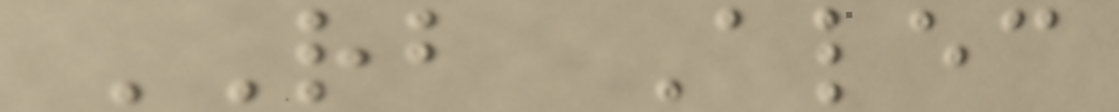RB Alec
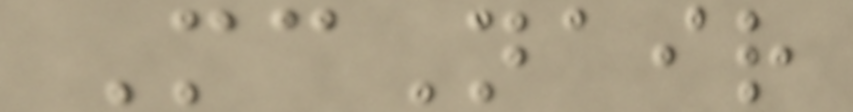McNair
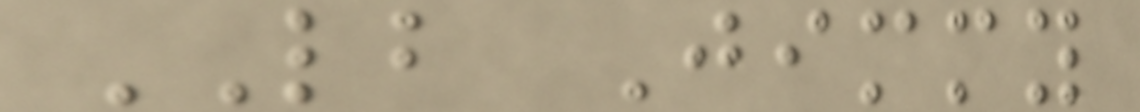LB Jimmy
